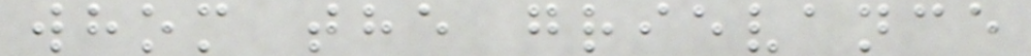whom the grievance
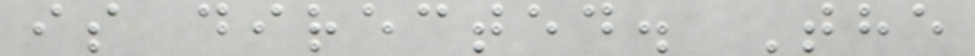is directed. The
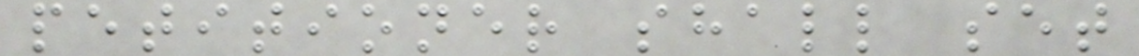petitioner shall set
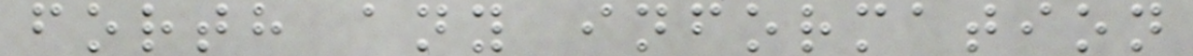forth any information
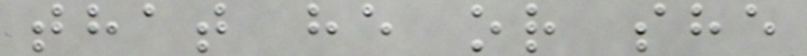that he or she
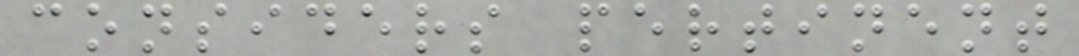considers pertinent
